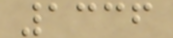1336
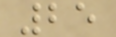25
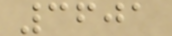3601
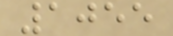1055
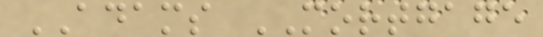ADAMS MORTGAGE
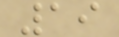19
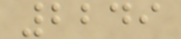2249
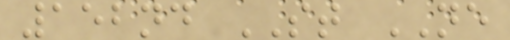152nd ST NE
